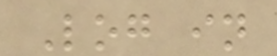Log in
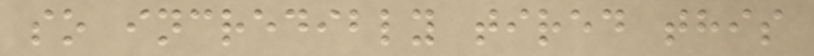so incredibly tired this
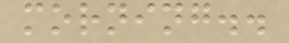morning..
